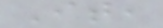It,
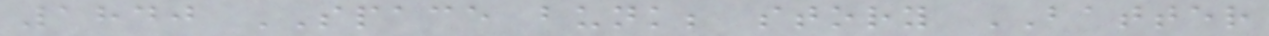1840 SPACE bunk; story BATTER
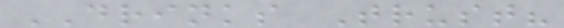DRINKS Trust?
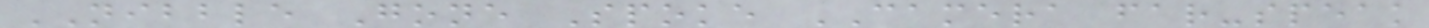NIBBLE Gone Spoke CAMERA far-speak
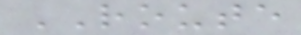ROUTE
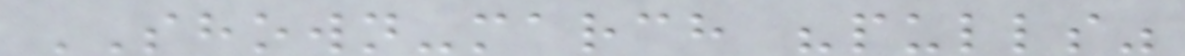SHOWN-march "pulls"
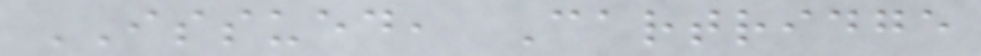ISSUED, Cartridge
